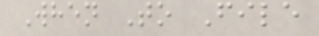When To File
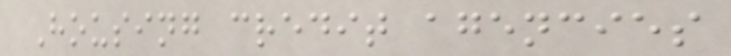Housing credit agencies
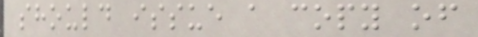should issue a copy of
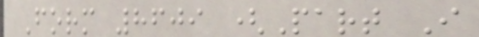Form 8609 (Part I
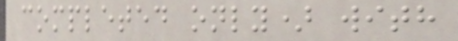completed only) with
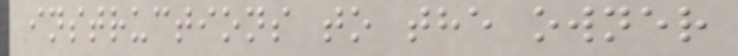instructions to the owner
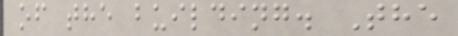of the building. The
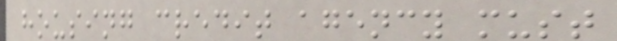housing credit agency must
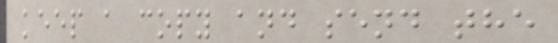keep a copy and send the
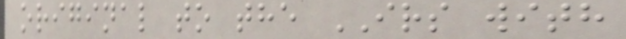original to the IRS with
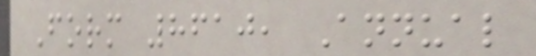Form 8610, Annual
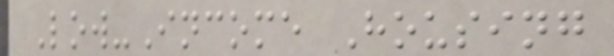Low-Income Housing
